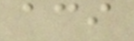aci
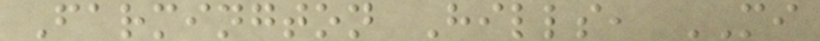Farmington Hills, MI
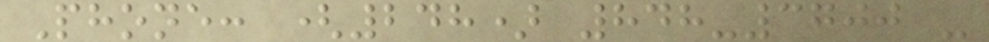Phone: (248) 848-3700 -
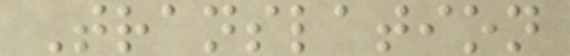Translation
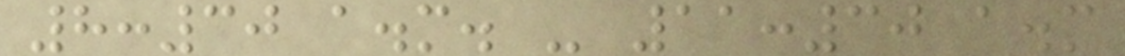8:30 a.m. - 11:30 a.m
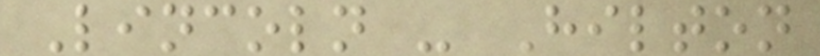Lincoln - Hilton
